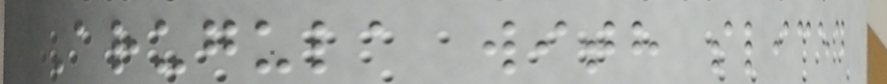Arugula with sliced
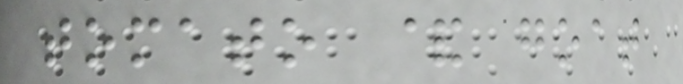tomato & goat
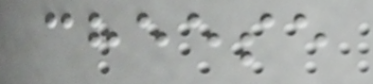cheese
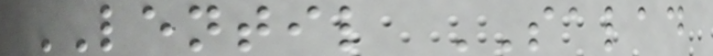LENTIL SALAD
